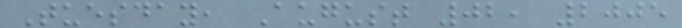Tuesday, August 02, 2005
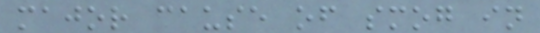major cause of smog in
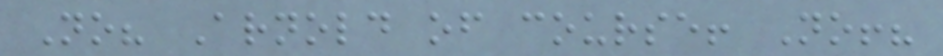No? Arnold of course! No!?
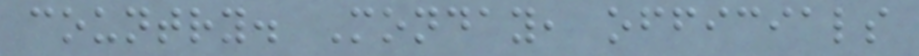country. Monday, officials
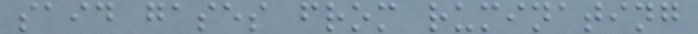said gases from ruminating
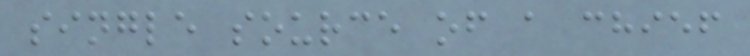single source of a chief
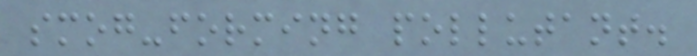smog-forming pollutant.
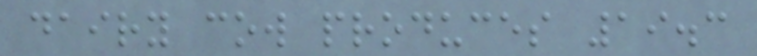dairy cow produces 19.3
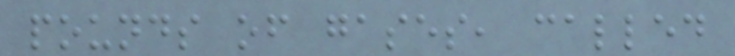pounds of gases, called
